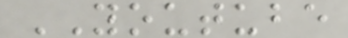YOUTUBE
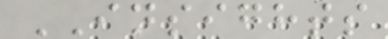INSIGHTS
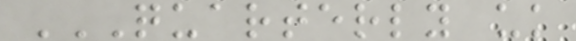QUARTERLY UK
